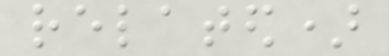related)
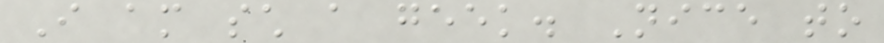I am such a geek. Nice to
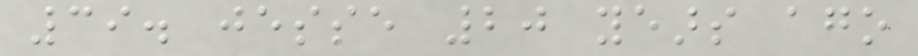39. jesse 20 years ago
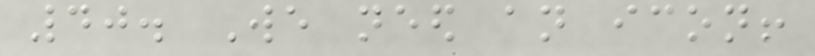40. We need an icon!
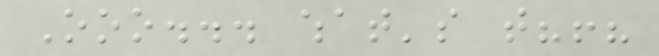Ooo... what's that?!?
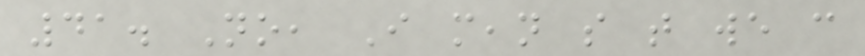41. No, I mean so that we can
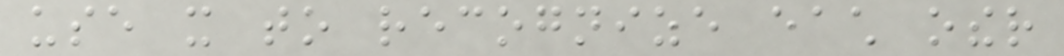use it to recognize each other
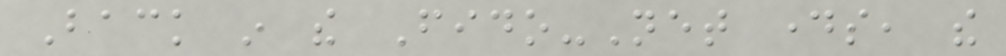Back in the Fido-Net days, the
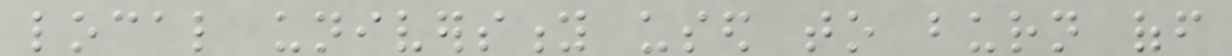local university used to burn off
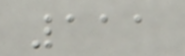111
